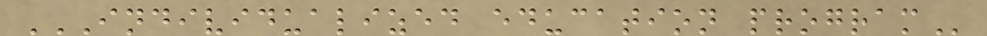INDIVIDUALIZED EDUCATION PROGRAM
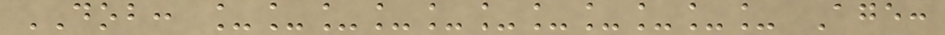DOB: ___________ Age:
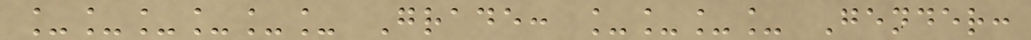______ Grade: ____ Gender:
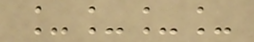____
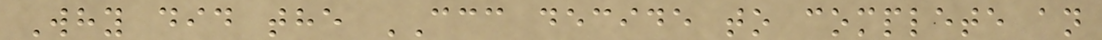Why did the CCC decide to complete an
